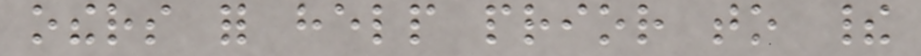others for help prior to their
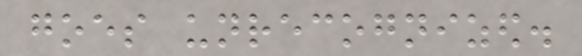goes unrecognized.
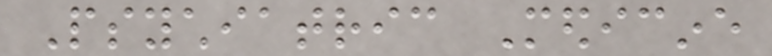Psychiatric Medicine
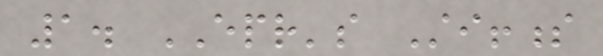1. EPR's Stiffness
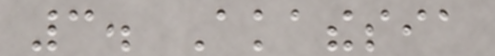3. Akathesia
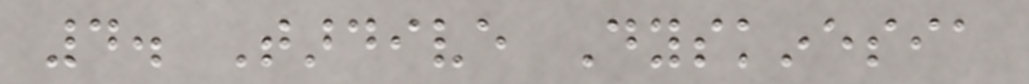4. Tardive Dyskinesia
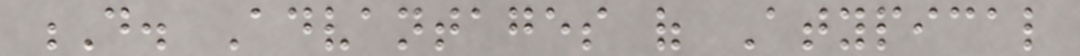D. Advantages of Atypical
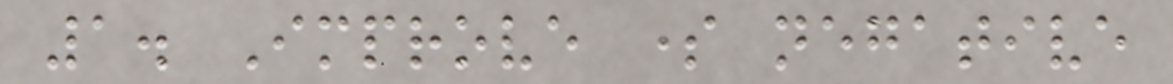1. Improve some negative
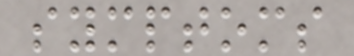symptoms
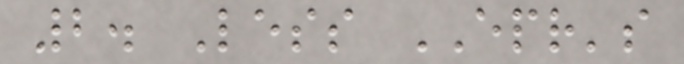2. Less EPR's
